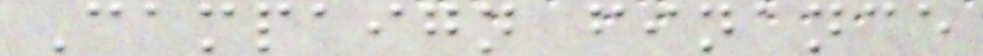Campaign finance
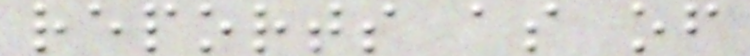reports as of
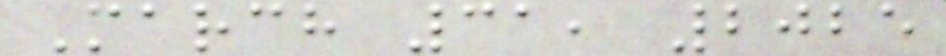March 31, 2025
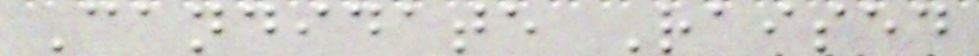Candidate Raised
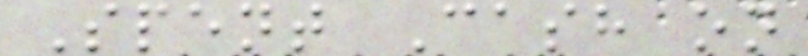Spent Cash on
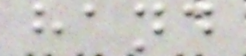hand
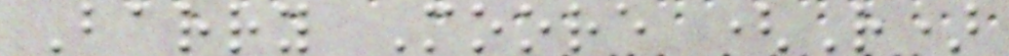Barry Moore (R)
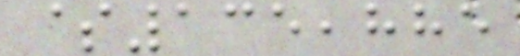$135,885
